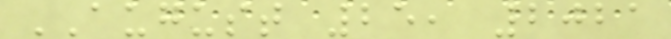AUGUST 25, 2021
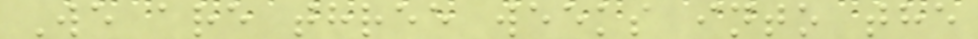We are three weeks into the
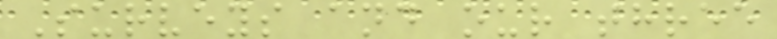Surveys and our three
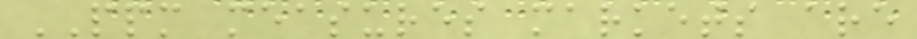PPM measures markets are
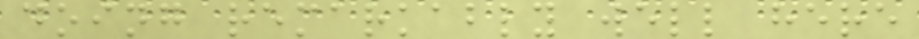doing remarkably well here
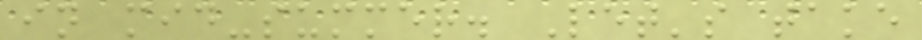in mid-summer. Let's take
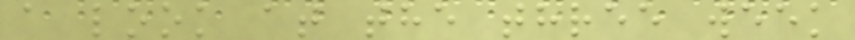a look at the three week
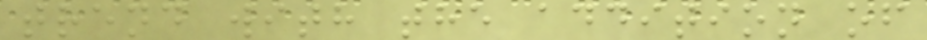trend with the addition of
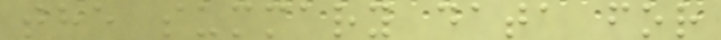the summary data for
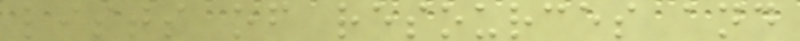lists of resources and
